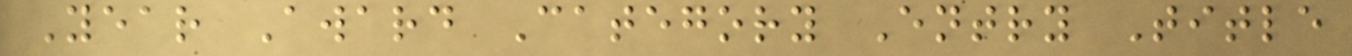Year Award Category Entry Title
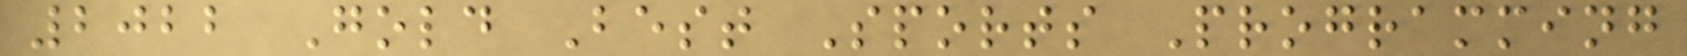2022 Gold Best Sports Programming
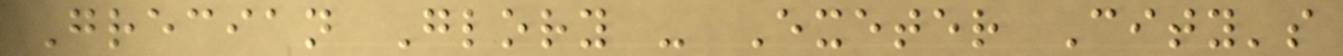Grecian Glory - Exeter City's
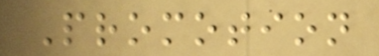Promotion
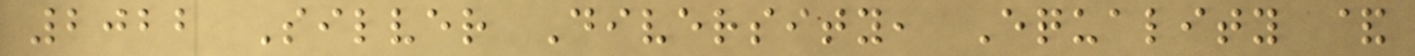2022 Silver Diversity, Equality &
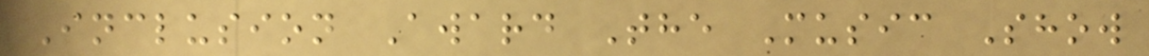Inclusion Award The Music Show
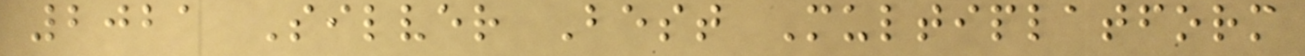2021 Silver Best Multiplatform
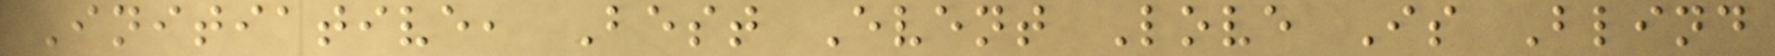Initiative, Best Event Love Is Blind
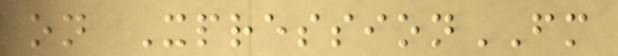on XpressionFM
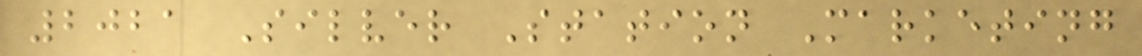2021 Silver Station Marketing
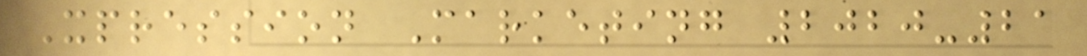Xpression Marketing 2020-21
